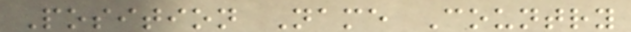Position Name Country
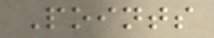Points
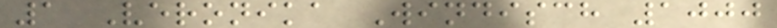1 Veronika Windisch 1000
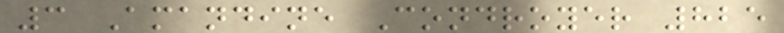3 Amandine Condroyer 825
